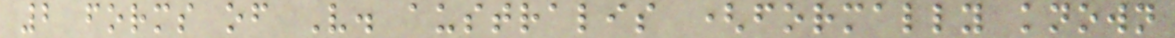2 forms of V. australis (formally known
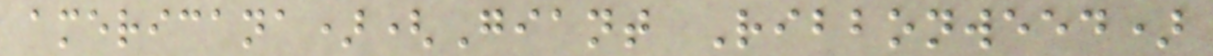americana)(Giant Ribbonweed)
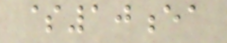$10ea
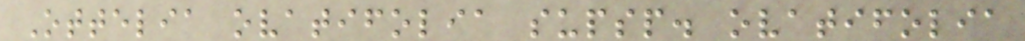Ottelia ovatifolia supsp. ovatifolia
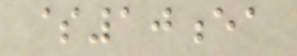$10ea
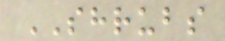SHRUBS
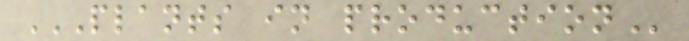PLANTS IN PRODUCTION
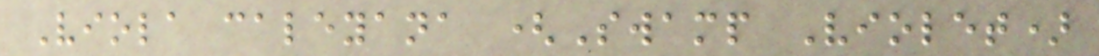Viola caleyana (Swamp Violet)
